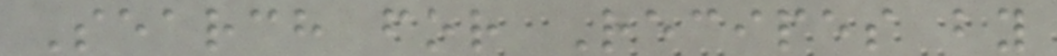Search for Recipes by
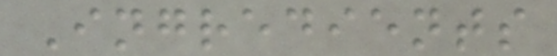Ingredients
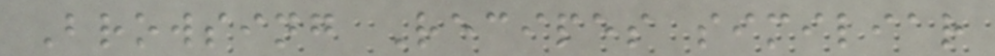Browsing Recipes similiar
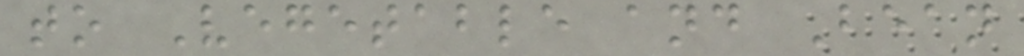to Vegetable and Bean
